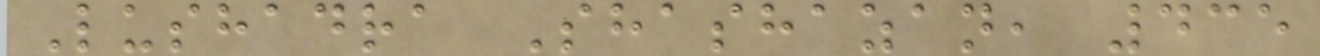Lushadra Shashazan, 435
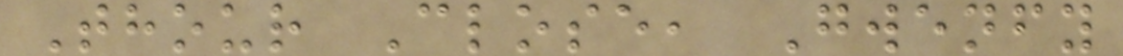Thour Close, Gwenfy
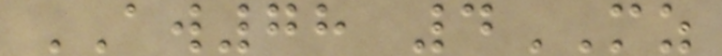AW78 4MZ
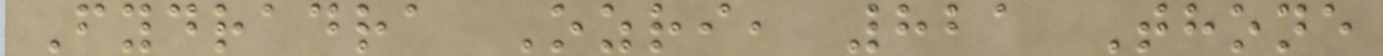Fydradra Ozri, 821 Thone
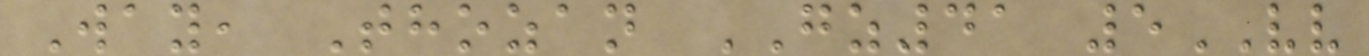Way, Thozan GZ41 5VV
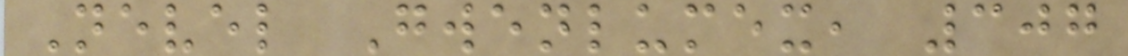Nevel Gwenlumex, 307
